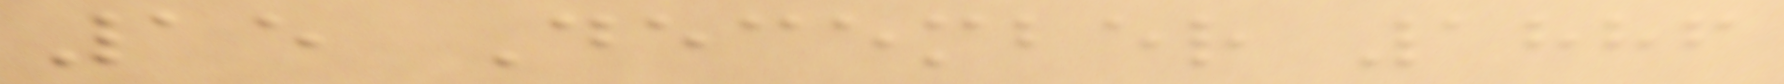15 December 1886
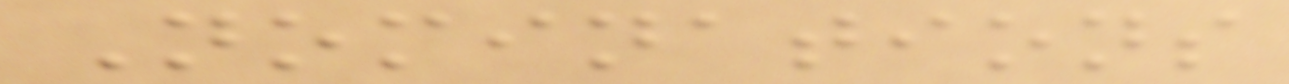Nominations
